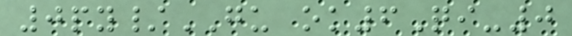0py/GU ok6Qi-0
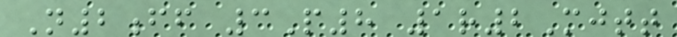N2ff 3P8 1r2Mjtt
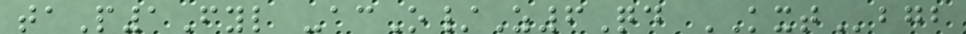taP1Fyl -acO/Z6Qd KXTbgb
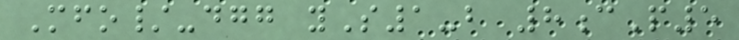Mfo/-dgg yS1-b 8cP5
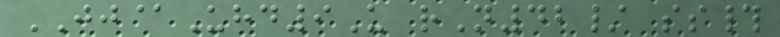JJ@Uhd9U rN42/ ss#
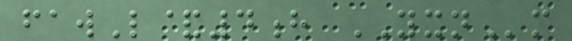fawL&4h YXNm
